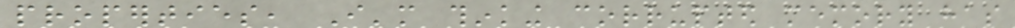properties, I'm thinking corrupted memory has
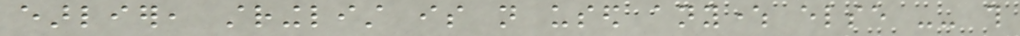earlier, stringlist is not used anywhere else -- this
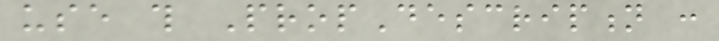use this PropDescription :
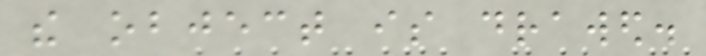the object is drawed.
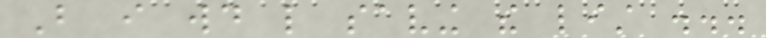But i would like saving the list ...
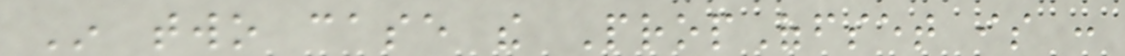In two case the PropOffset is :
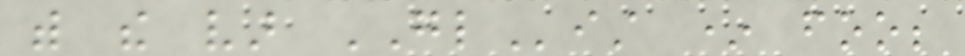with the var GList * foo;
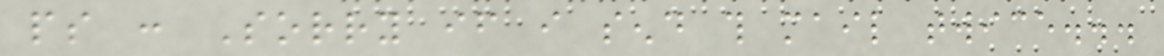ps : Sorry if i send this mail twice...
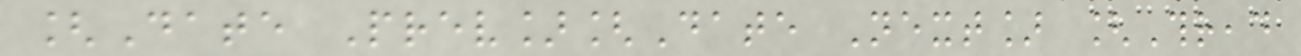[Date Prev][Date Next] [Thread
